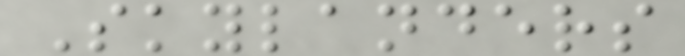Skylanders
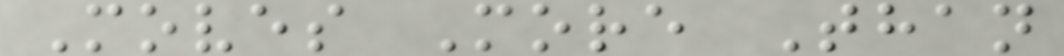Moves More Than
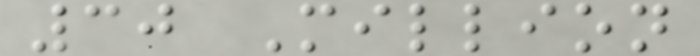30 Million
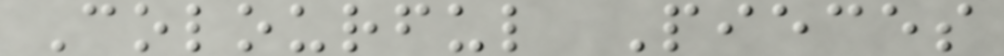Colourful Pieces
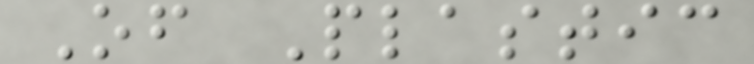Of Plastic
